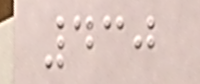430
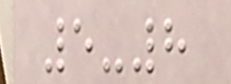5-8
